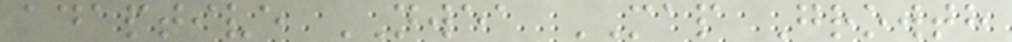adaptive NWEA MAP Growth
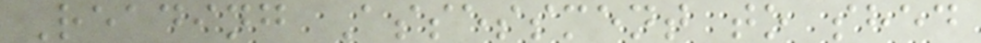Reading Assessment to shed
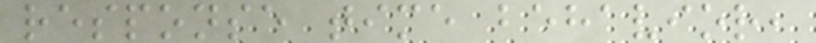response time behavior,
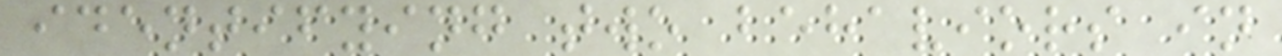identifying two behaviors in
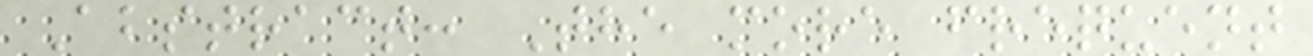Abstract: The more frequent
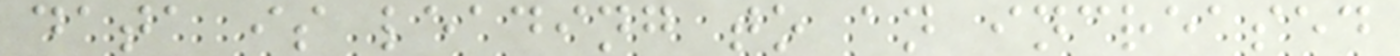data is leading to an increased
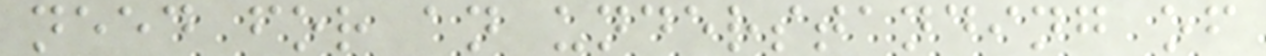need for an understanding of
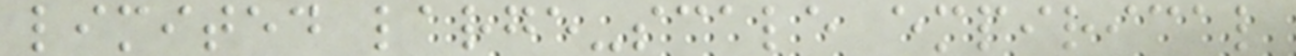limited large-scale empirical
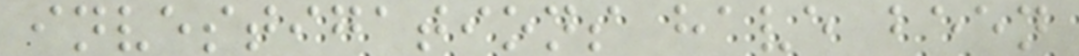investigations have been
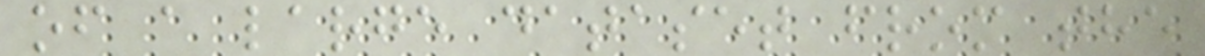of a large dataset from the
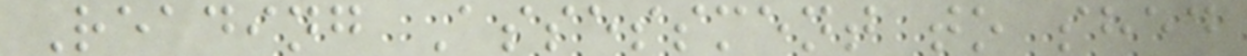Reading Assessment to shed
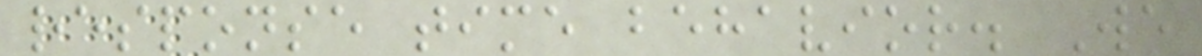response time behavior. We
